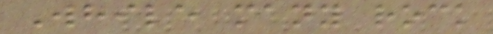While many rock
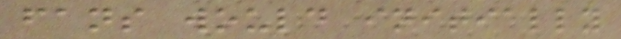fans would initially
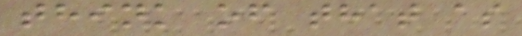think of that as
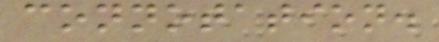connotation.
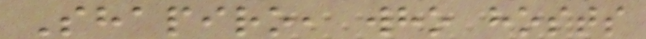Shapiro, who hosts
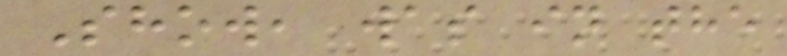Show, was in the
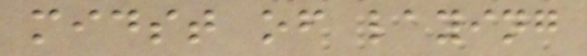midst of laying
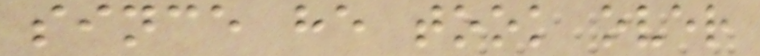since he took over
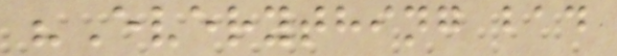"Everything bad
